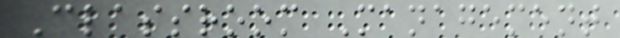Classroom Management
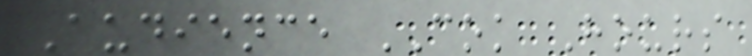Audience COK Hours
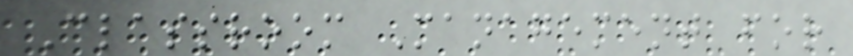Classroom Management for
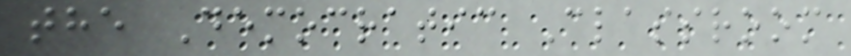the Democratic Classroom
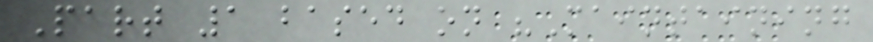Part 1 based on "Maintaining
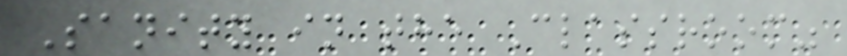Sanity in the Classroom"
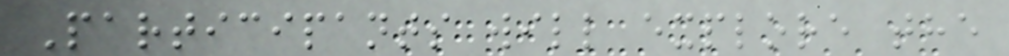Participants will explore the
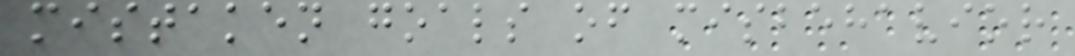mistaken goals of misbehavior
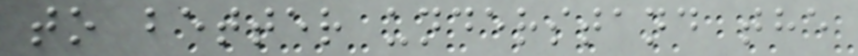to better understand the
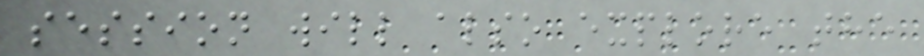session will also explore the
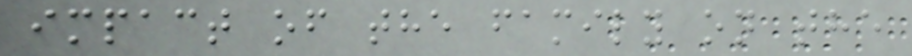impact of the family on the
